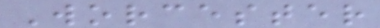Worcester
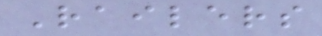Railers
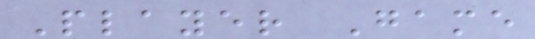Player Game
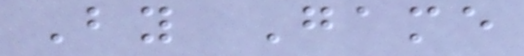By Game
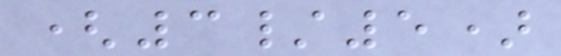(3/5)
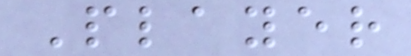Player
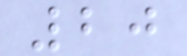20
